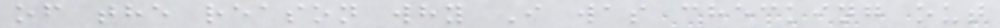of the reason why I was checking out
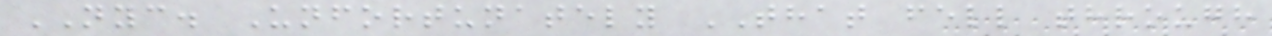NYC. Unfortunately THAT fell through
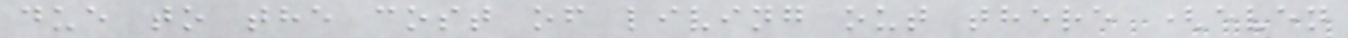due to the cost of living out there (even
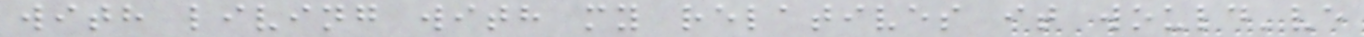with living with my relatives it would've
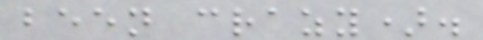been crazy).
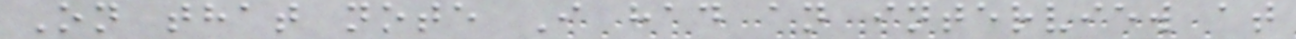On that note I had an interview at
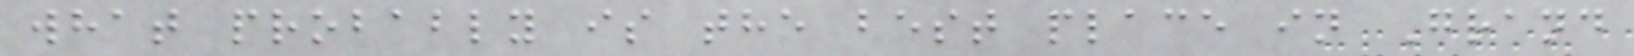what probably is the best place in Grand
